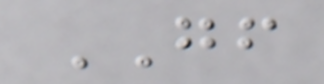GF
